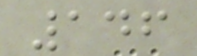146
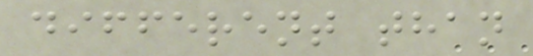different than
